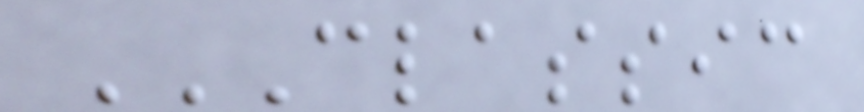CLASSIC
